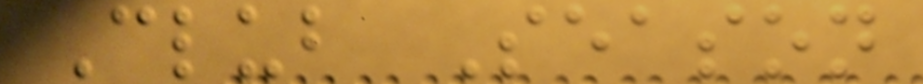Club Season
